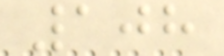108
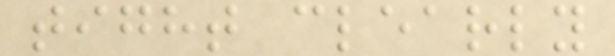tight clearly
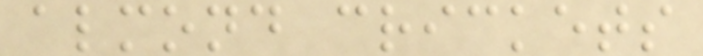almond crickets
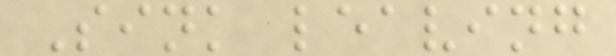Sink leaving
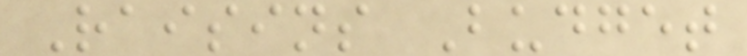Raisins Budget
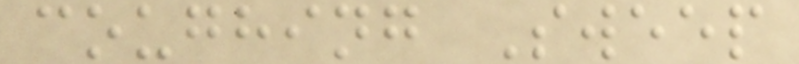coughing Sweep
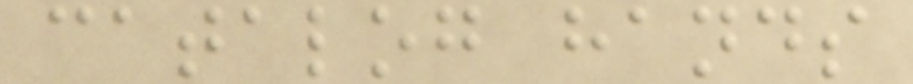catalog hands
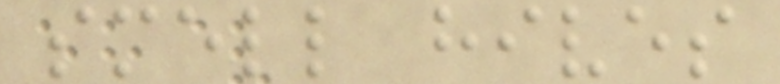smell hives
